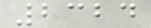2324
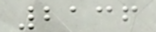2136
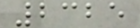2325
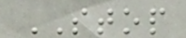STOP
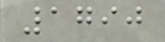1790
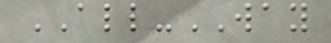ALL-WAY
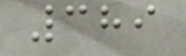389
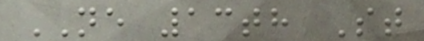NE 13th St
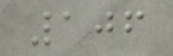106
